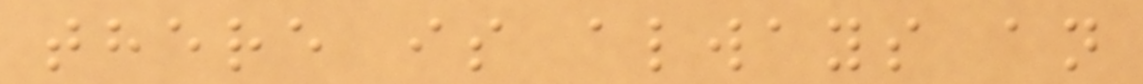there is always an
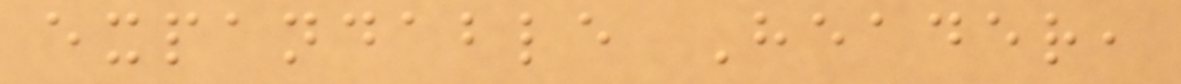expandable Header,
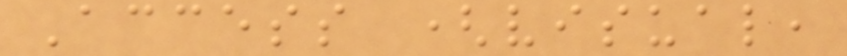Access (visual,
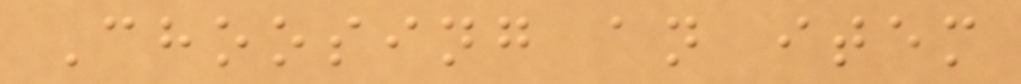Choosing an item
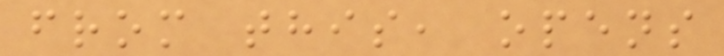from this, opens
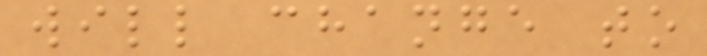will change to
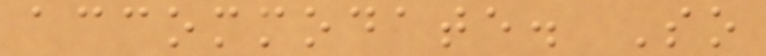accommodate. So
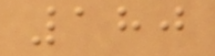180
